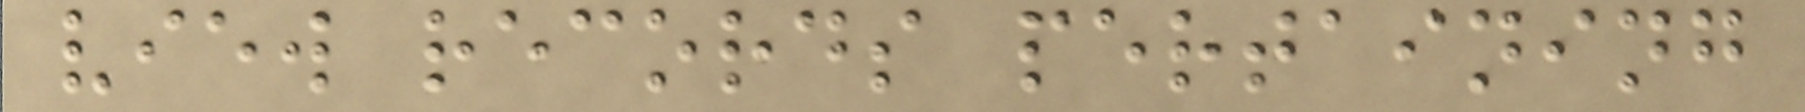view records pertaining
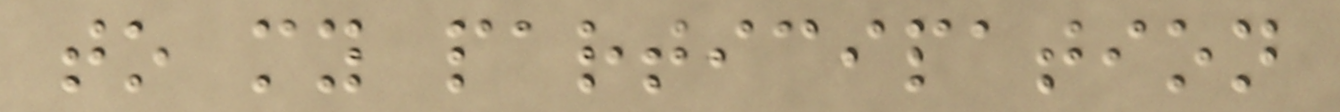to my participation
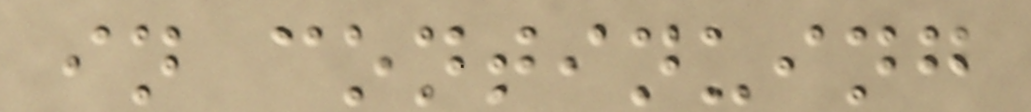in continuing
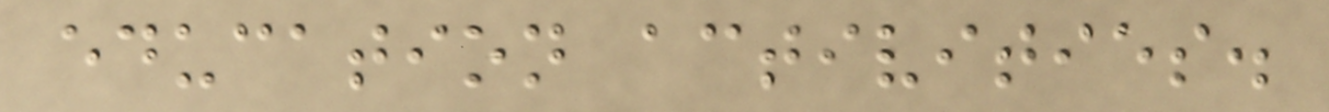education activities.
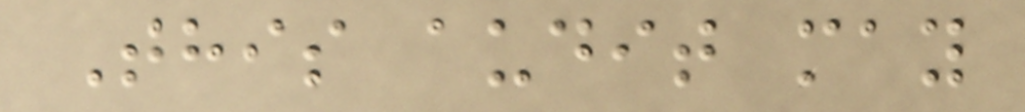This audit may
